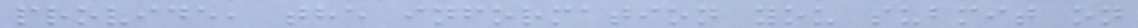provide, the information you submit on
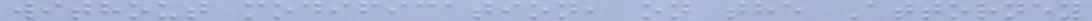without modification, on the Attorney
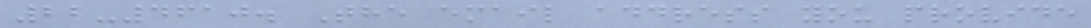22-4610. The email address you provide
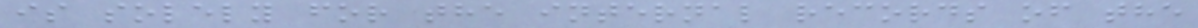is solely for the internal records of the
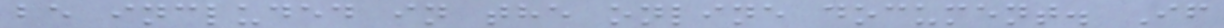be included in the online document. If
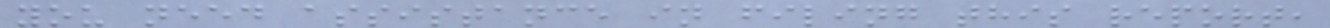you need assistance in filing this report,
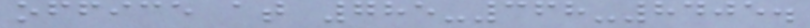office at 785-368-8405.
